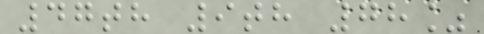47th 9th 78%
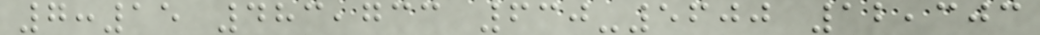7:15 483,733 630-5600 12,303
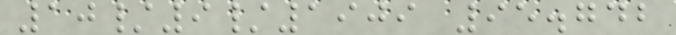10/9/1909 95.742
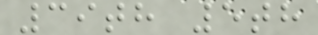39th 5th
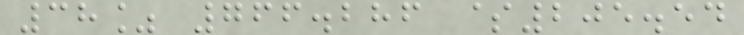38% 766.286 $205.54
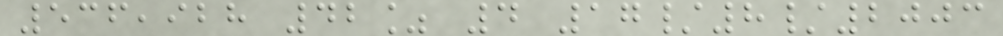536,928 42% 4 17/8/2003
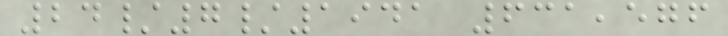24/7/1941 631,576
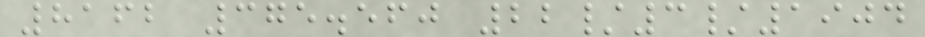8162 375.560 22/3/1904
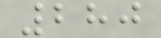280
